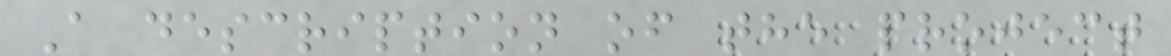A description of the project
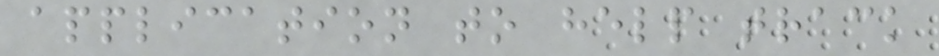application to help track
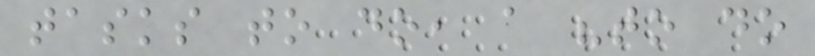tasks to do, a "to do
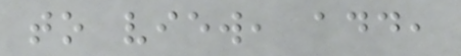to view, add,
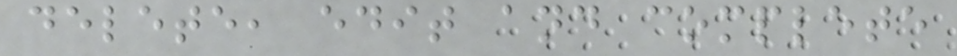delete, edit and complete
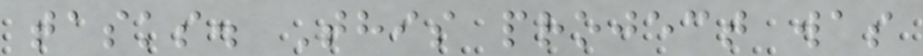tasks. This project was
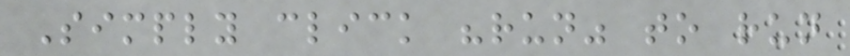Simply click "run" to run
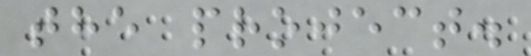the project.
